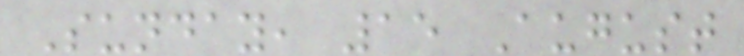Sunday, 15 August
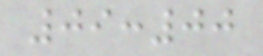09:00
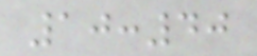10:40
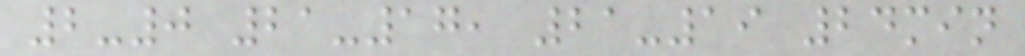2-0 21-17, 21-19 24min
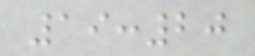19:20
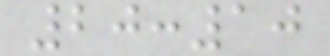20:10
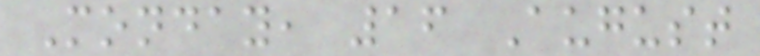Monday, 16 August
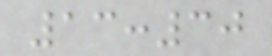13:30
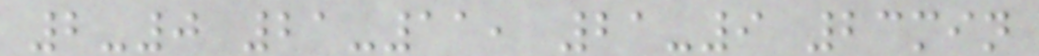2-0 21-11, 21-9 23min
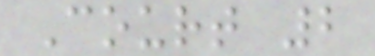Court 2
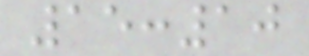15:10
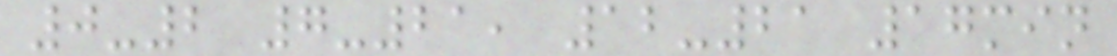0-2 7-21, 12-21 17min
